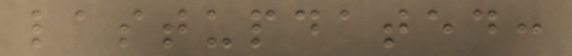lastupdated:
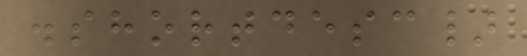.shortdesc}
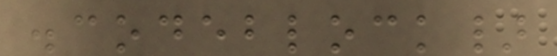.codeblock}
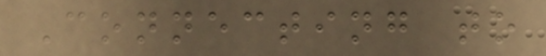Connecting to
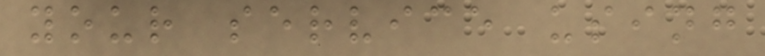your service using
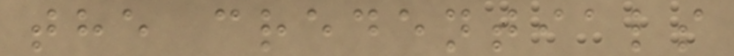the credentials
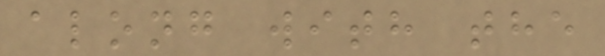along with the
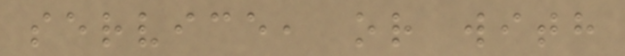service, or with
